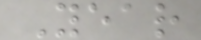Year
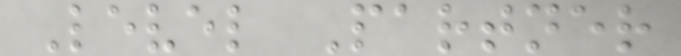Level Partner
